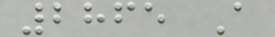2865 A
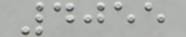4055
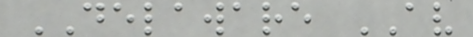DELAWARE AV
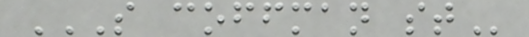S COFFMAN ST
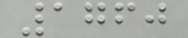1760
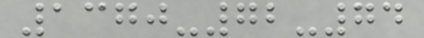1370-72-74
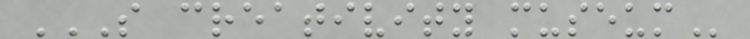S CREATIVITY MUSEUM
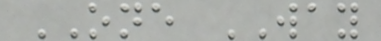ONE WAY
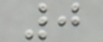0
